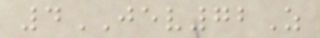4JEV72Z
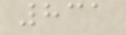831
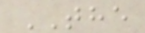THE
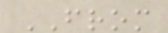FROM
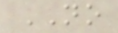NO
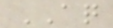AQ
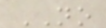NO
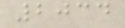2034
